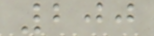200
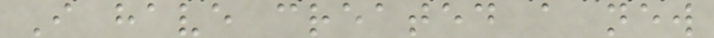I have created a new
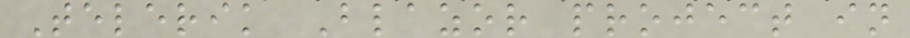Telerik Blazor project in
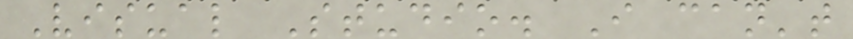Visual Studio. I can't
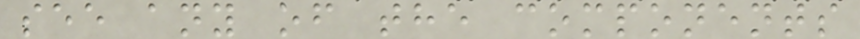see any of the components
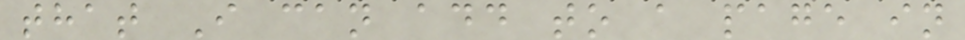that I can add to a page in
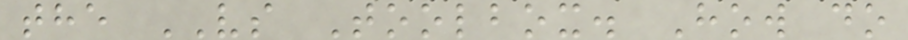the VS Toolbox. How do
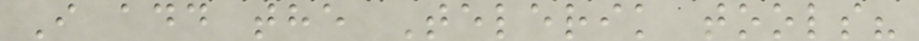I add the Telerik tools?
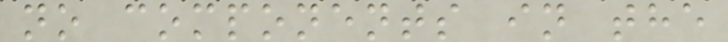no components in the
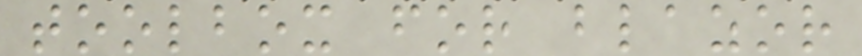toolbox for blazor
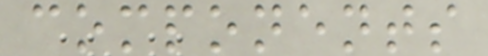components
